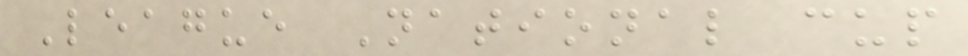League National cup
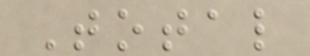Total
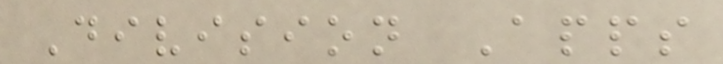Division Apps
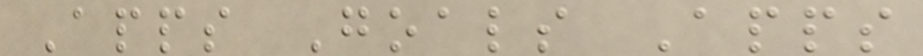Apps Goals Apps
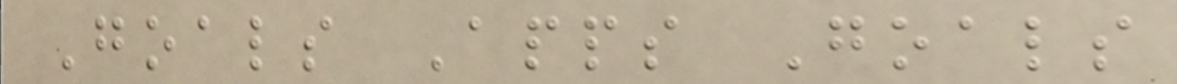Goals Apps Goals
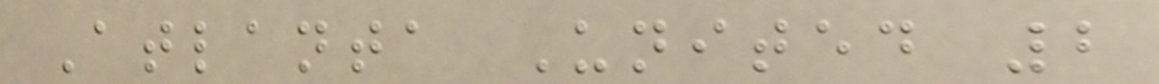Atlanta United 2
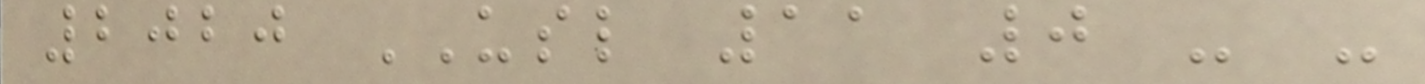2020 USL 11 0 - -
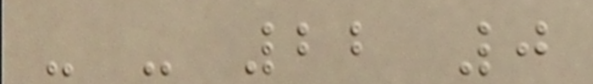- - 22 0
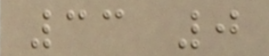33 0
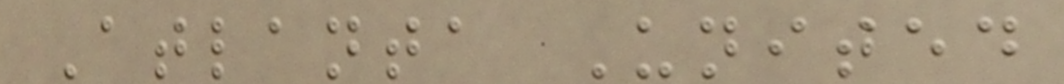Atlanta United
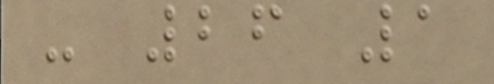- 26 1
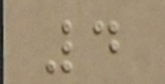4
